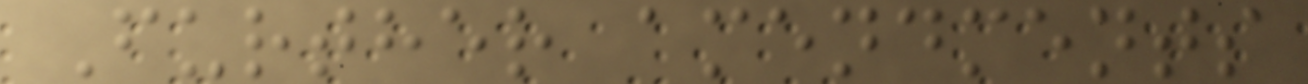Further amendments
